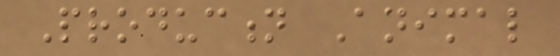Production Animal
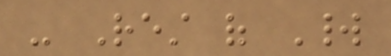- Rest of World
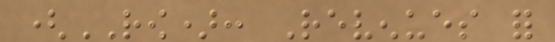(ROW): Revenues for
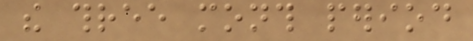the three month period
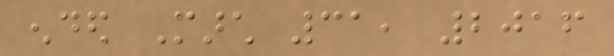ended March 31, 2016
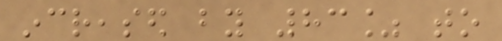increased by 83% to
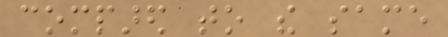compared to the same
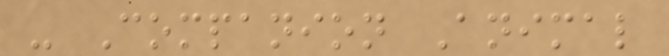- Companion Animal
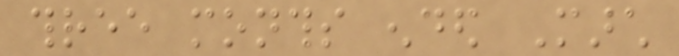three months ended March
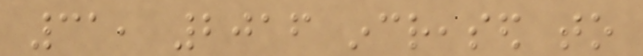31, 2016 increased to
